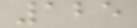125
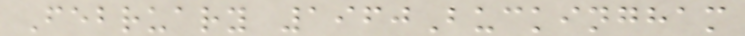February 1960Buckingham
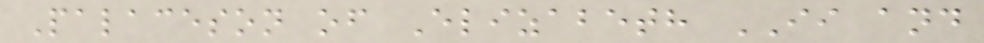Palaceson of Elizabeth II and
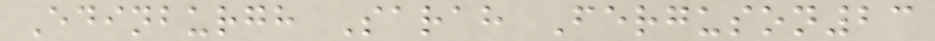Edinburgh Sarah Ferguson23
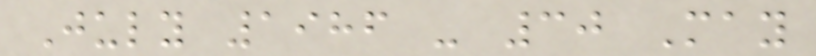July 1986 - 30 May
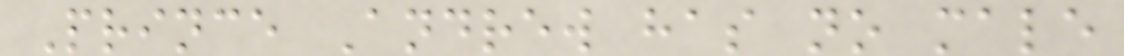Prince Andrew has no male
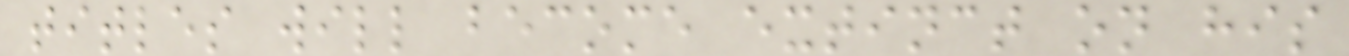titles will become extinct on his
